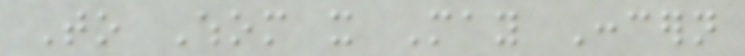To Whom it May Concern
